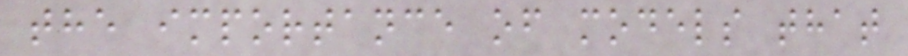the importance of models that
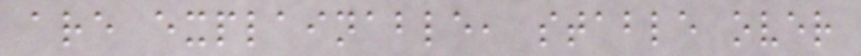are explainable, stable over
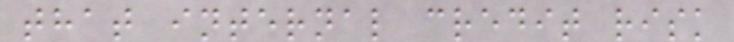that internal credit risk
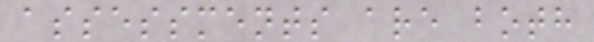assessments are both
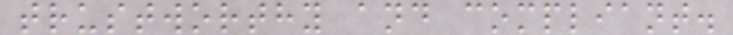trustworthy and compliant.
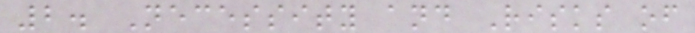2. Necessity and Risks of
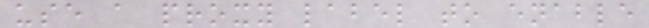use a proxy label to enable
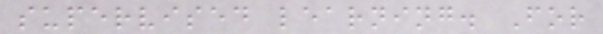supervised learning. For
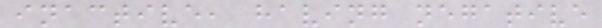inactive, having negative
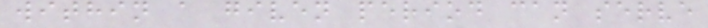within a given period can serve
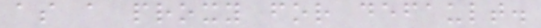as a proxy for default.
